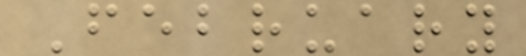February
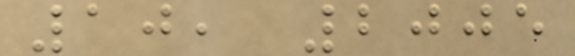10, 2005
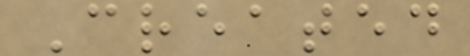Created
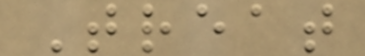Treat
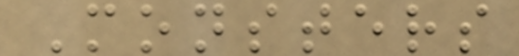Monsters
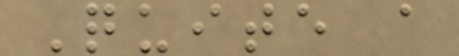Quite a
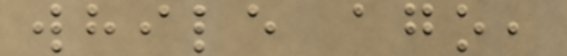while ago,
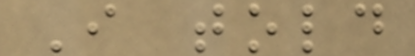I told
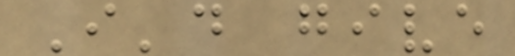I'd give
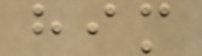him
